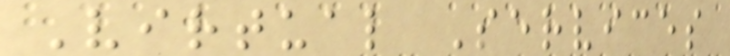Virtual Services
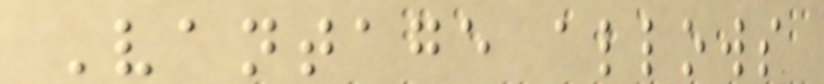Vantage allows
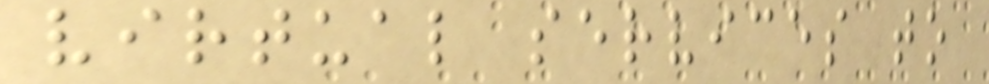virtual services to
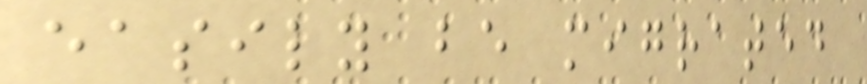easily be migrated
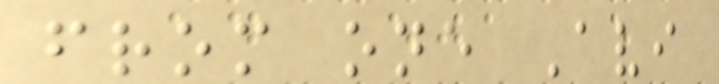from one Avi
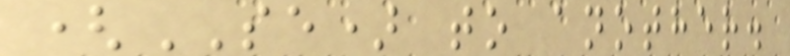(SE) to another.
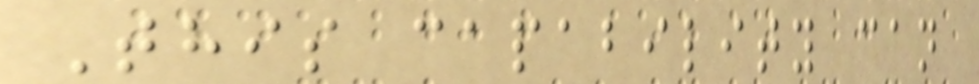This capability can
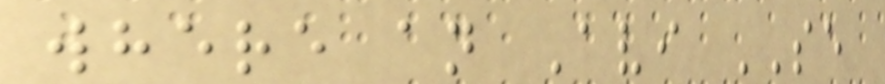where an Avi SE
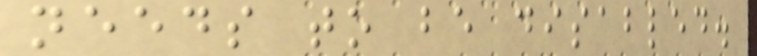needs to be disabled.
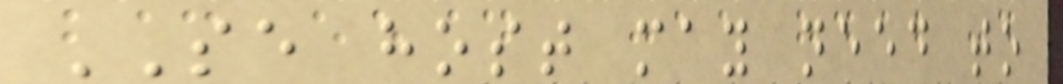SE host may need to
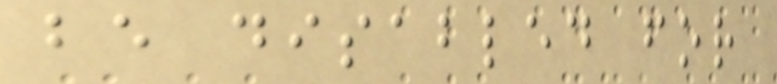be disabled for
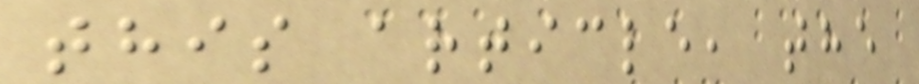this article, the
